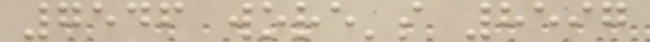7546 wore's 8597
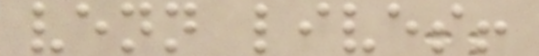venn lives!
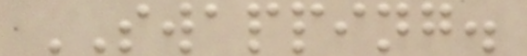SWAPPING.
